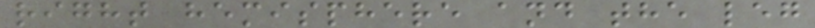right hemisphere and the leg
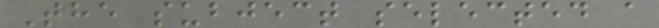The subject selected a
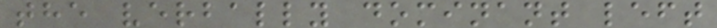the verbally dominant left
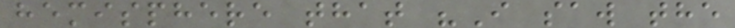hemisphere that "I saw the
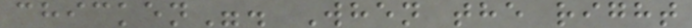chicken". When the right
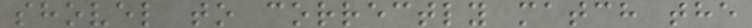shovel to correctly match the
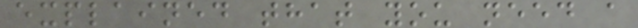explained that you need a
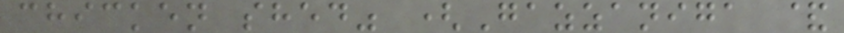chicken shed" (Gazzaniga &
